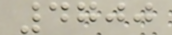4700
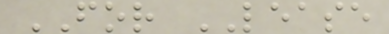FOR LEASE
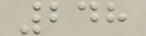248
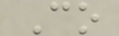Co
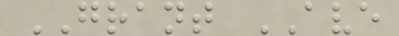GRANT AVE
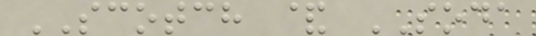SCOTCH & SODA
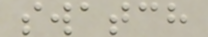swatch
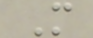M
